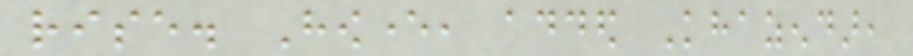rise. However, added Khazendar,
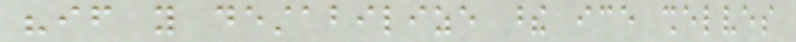"if you destabilize these ice shelves
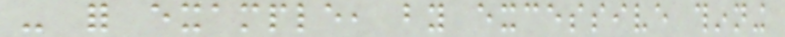- for example, by excessive thinning
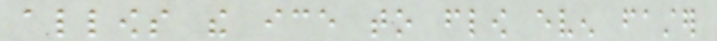allows the ice to flow even faster
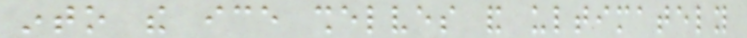into the ice shelves and ultimately
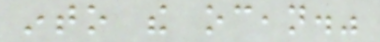into the ocean."
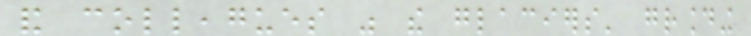and colleagues was the glaciers' grounding
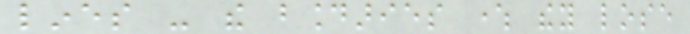lines - the boundaries where they lose
